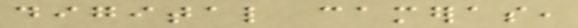digital cameras,
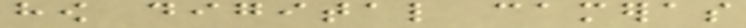how digital cameras
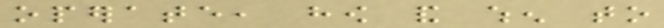operate, how and when to
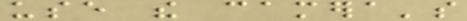use the camera's
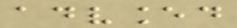advanced
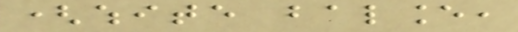(white balance,
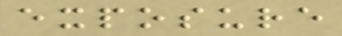exposure
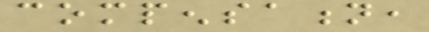compensation,
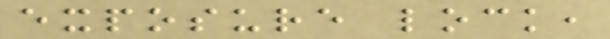exposure lock,
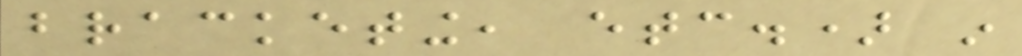bracketing, etc.) in
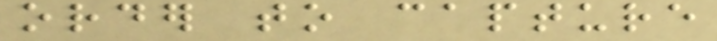order to capture
